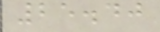25.40
